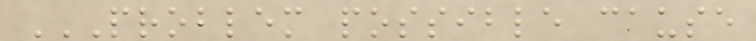PROBLEM POSSIBLE CAUSE
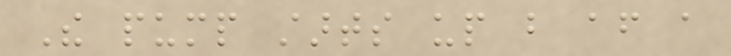The pump starts up but after a
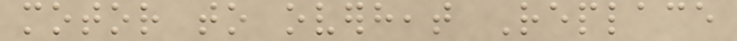motor to overheat Replace
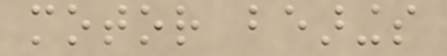motor bearings
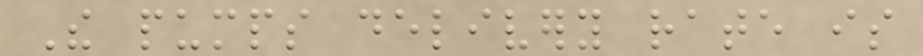The pumps delivery rate is
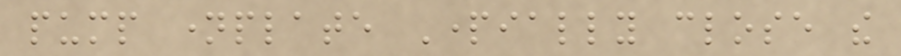pump nameplate Partially close the
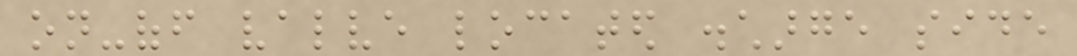on-off valve located discharge side
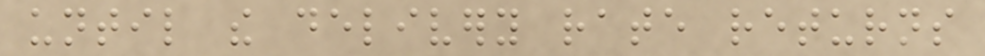until the delivery rate returns
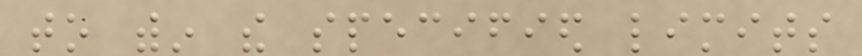to within the specified limits
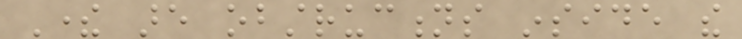There are obstructions inside the
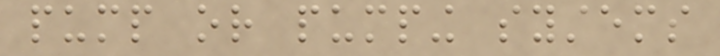pump or pumping systems
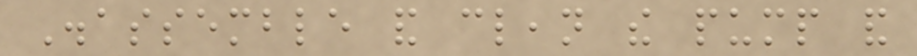Disassemble and clean the pump and
